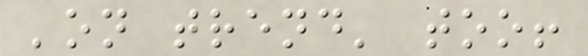'on trend' too!
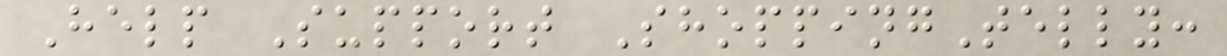Help Support ShoppingTelly:
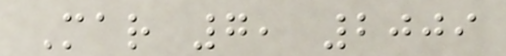Mar 7, 2009
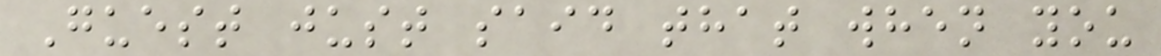Guest just said that when you
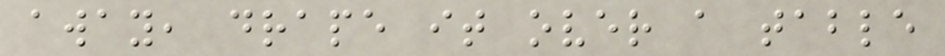away, drape it over a table
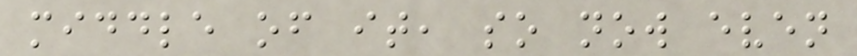middle of it, so now even
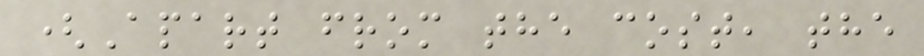(Apart from the cost, the
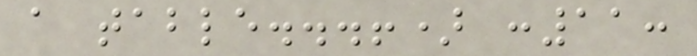a table...!) :11:
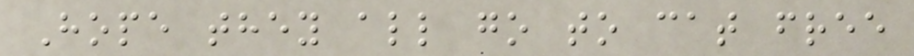Hope they all go to cat free
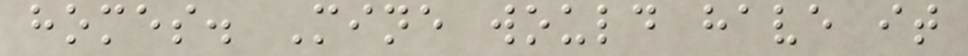homes. Mine would have it
